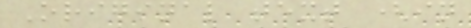Original text (in
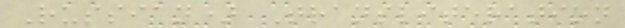Russian) Transliteration
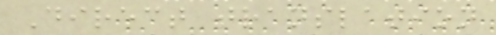Direct translation
